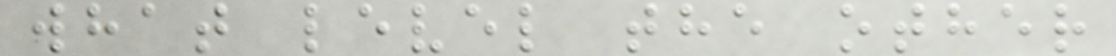what level the other
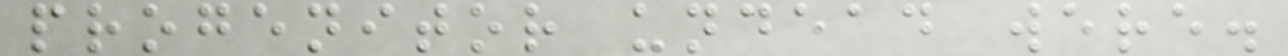progenitor undead were.
